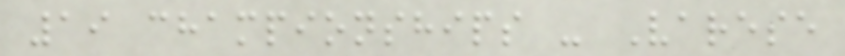19 championships - Varese
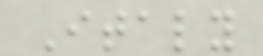Italy
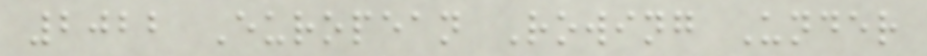2022 European Rowing Under
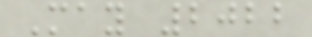May 2022
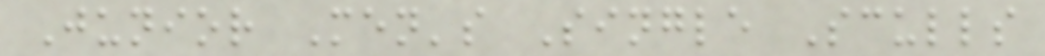Junior Men's Single Sculls
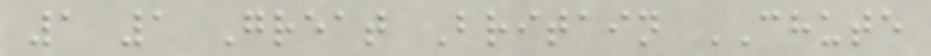1 1 Great Britain CHUTE
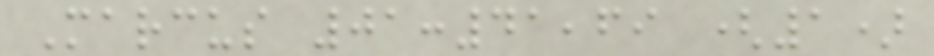Marcus 01:41,69 (1)
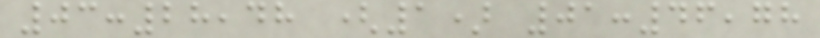03:28,48 (1) 01:46,78
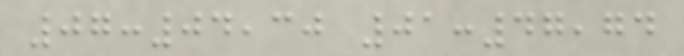07:04,30 01:47,74
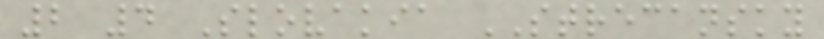2 4 Slovakia STRECANSKY
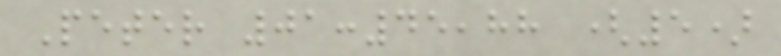Peter 01:45,88 (5)
